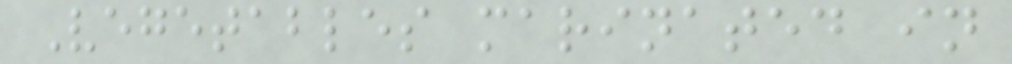Vegetables marinated in
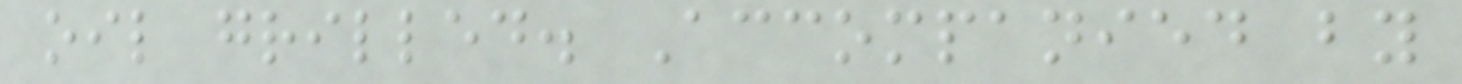oil grilled. Accompanied by
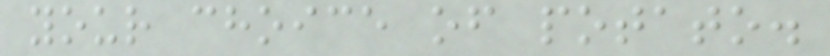your choice of potato.
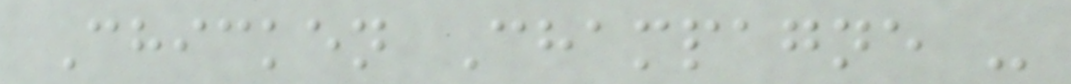Chicken Champagne -
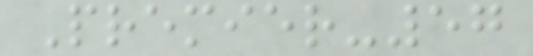Premier-57
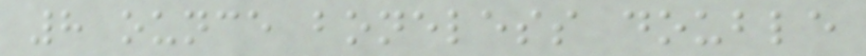8 ounce boneless double
